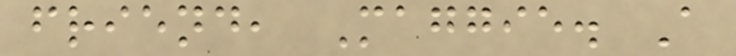friend, Maggie. A
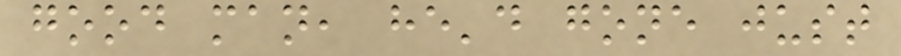good man, he'd gone just
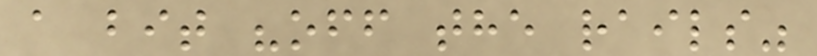a bit "off the rails"
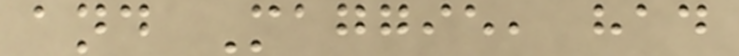and Maggie, had
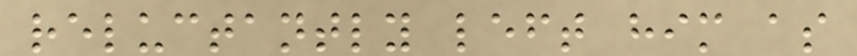reluctantly left him as
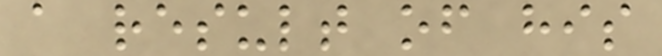a result of his
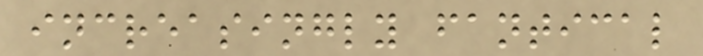increasingly fantical
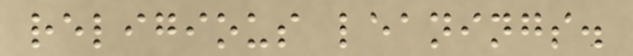religious leanings.
